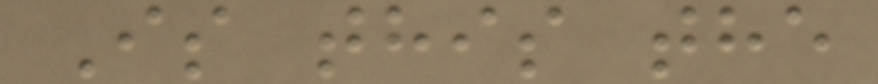Is this the
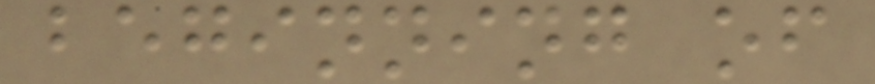beginning of
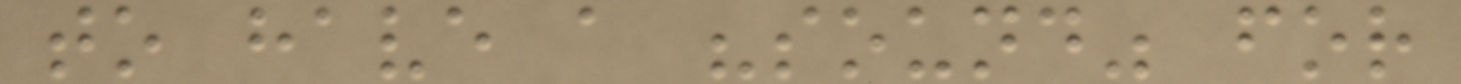to have a "sound" for
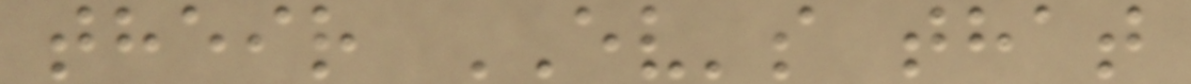their EV's that
